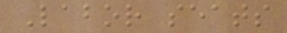Labor seats
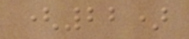(22)
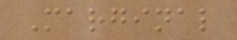Marginal
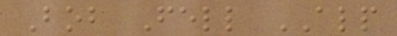Bob Fell ALP
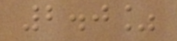2.0%
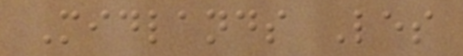Midlands Les
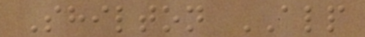Shilton ALP
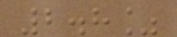2.8%
